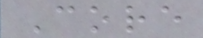Core
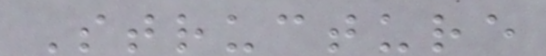Structure
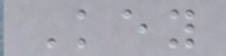Key
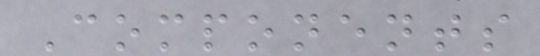Components
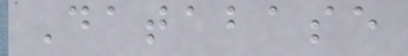Database
